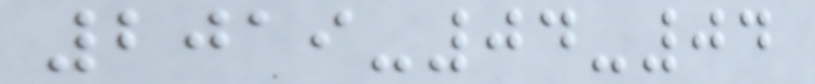2019-04-04
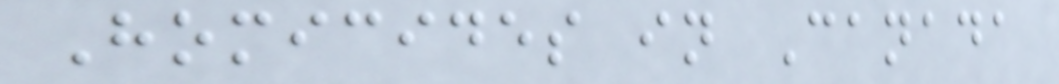Homicides in Canada
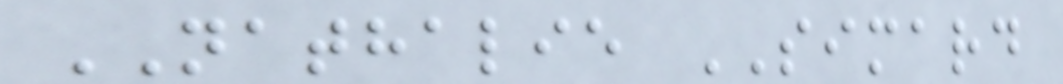NATHALIE SIMARD
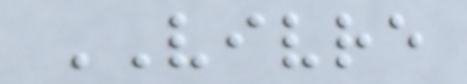VIVRE
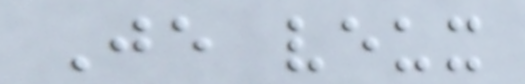Je veux
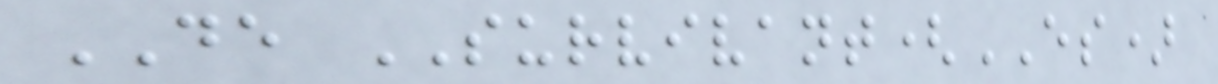DE SURVIVANT(ES)
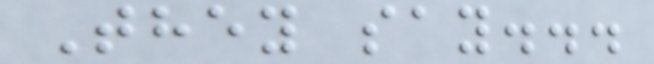They say...
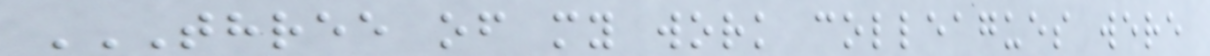THREE OF MY WORK COLLEAGUES WERE
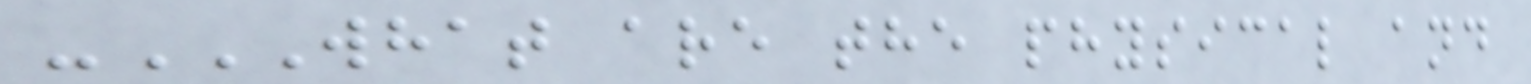-WHAT ARE THE PHYSICAL AND
